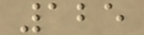125
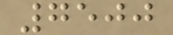7500
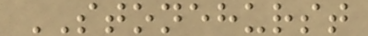STONEHURST
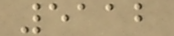5112
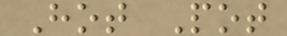Hot Pot
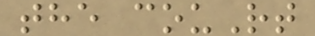the couRt
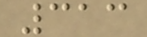313
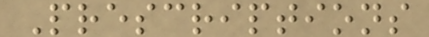Prescriptions
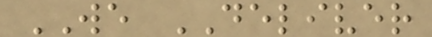WE DELIVER
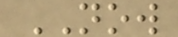NOW
